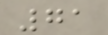71
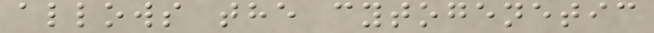allows the cytogenetic
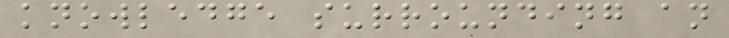knowledge surrounding an
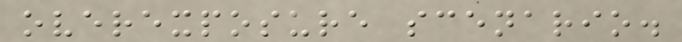overexposure scenario.
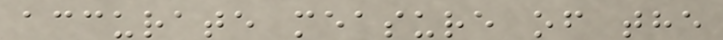accurate measure of the
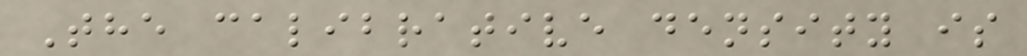The calibrative density is
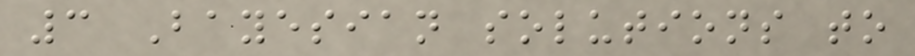3 Bayesian solutions to
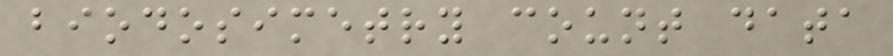biodosimetry count data
